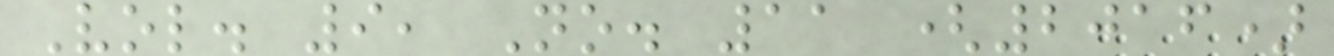Vol. 9, No. 11 (2016)
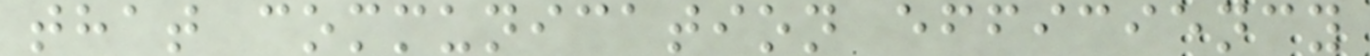that communication efficiency
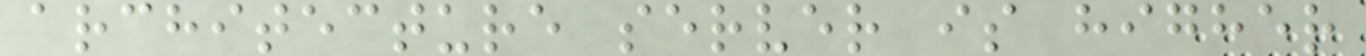architecture server is higher
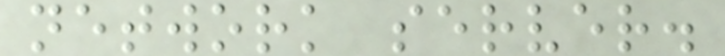network server.
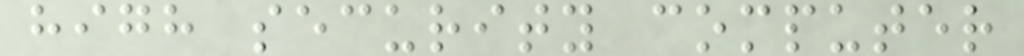high security computer
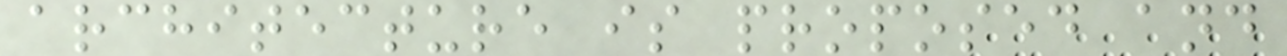architecture is proposed and
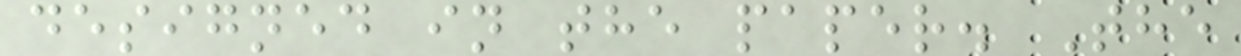designed in the paper. The
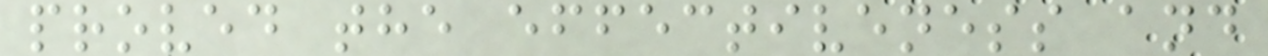proved the effectiveness and
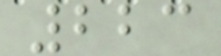223
